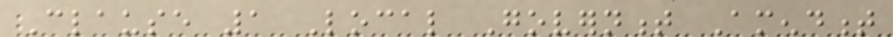Clause 1 Local Government Amendment
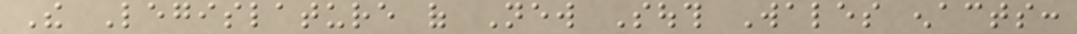The Legislature of New South Wales enacts:
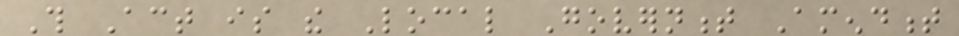This Act is the Local Government Amendment
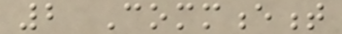2 Commencement
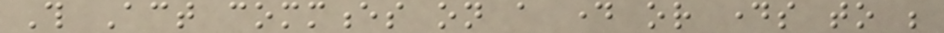This Act commences on a day or days to be
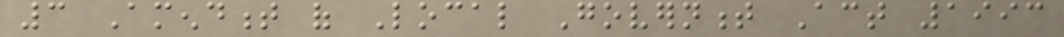3 Amendment of Local Government Act 1993
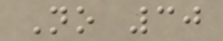No 30
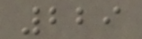229
